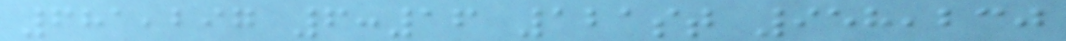681,297 6:16 121st 958,230
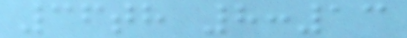36th 8:13
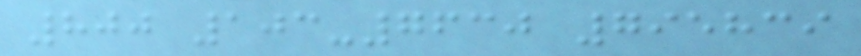800 103-7630 795839
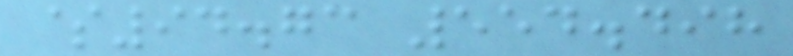$94.73 554.498
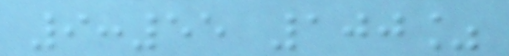9:55 100%
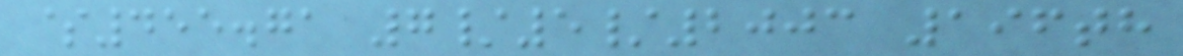$455.71 7/5/2003 196th
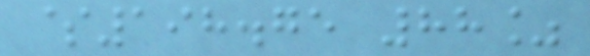$198.75 88%
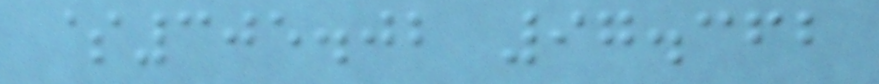$305.02 97.362
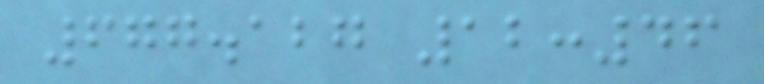677.127 12:46
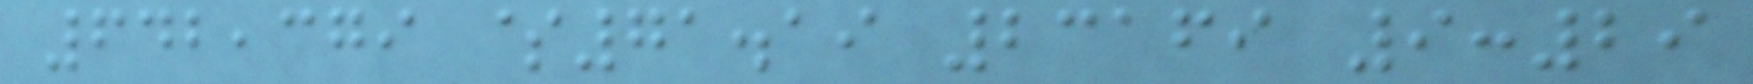642,379 $71.19 23169 9:29
